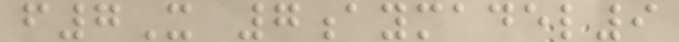f7X 7aymadel9
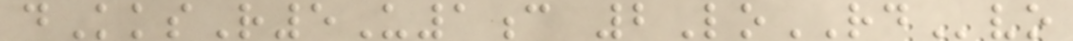dKksR5U1c 2LoRDvo
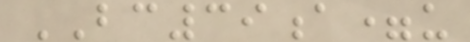BC39a=u
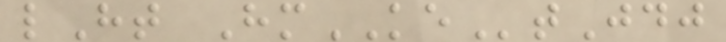lHt HmKEtJdj
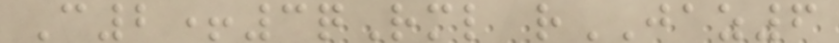C2+3qRml rJAZ6
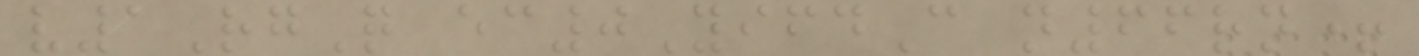v1RgQ ec0YifdC n66rn+
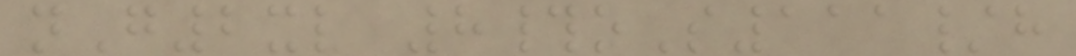nG2xv 8#oS111/h
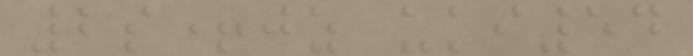2s+jz uki54
